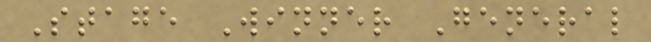Stage Winner General
